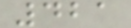421
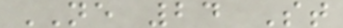NE 24 St
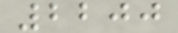2200
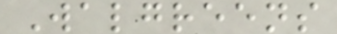Walgreens
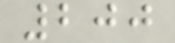200
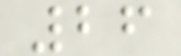26
